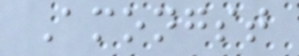Amongst
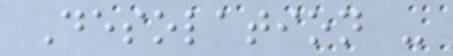Desolation -
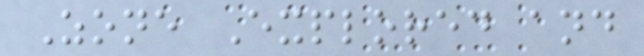Zone Explored and
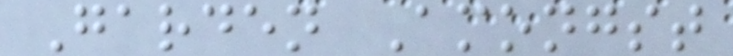Garden Amongst
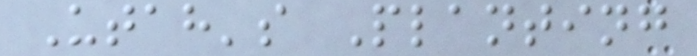Utah's Planting
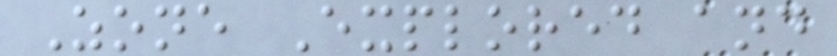Zone Explored and
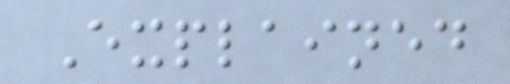Explained
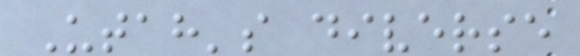Utah's diverse
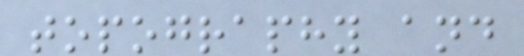topography and
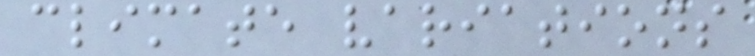climate variations
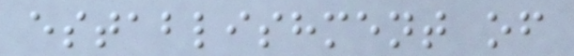establishment of
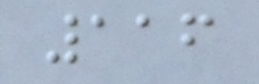116
